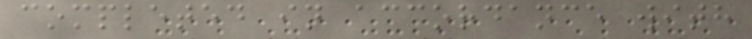completed in accordance with
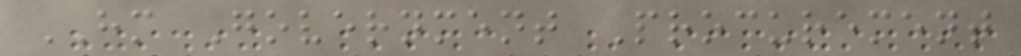HM Government Procurement
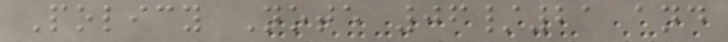Policy Note 06/21 and
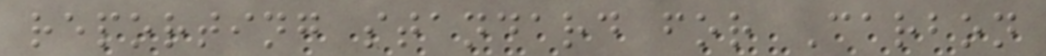reporting standard for Carbon
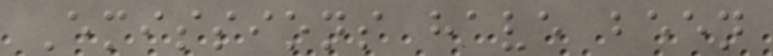Emissions have been
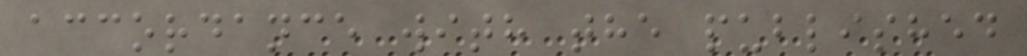accordance with the published
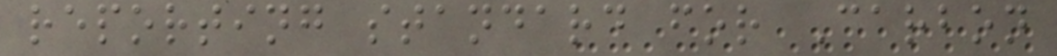reporting standard for Carbon
